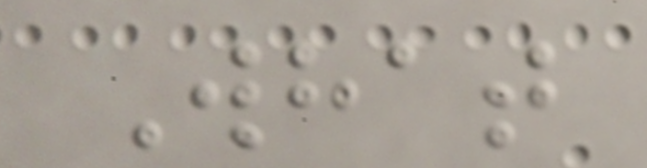What
